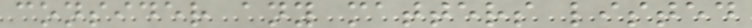consider any matters listed
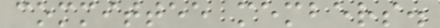committee members.
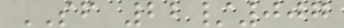SF 22/007
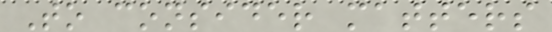To consider matters
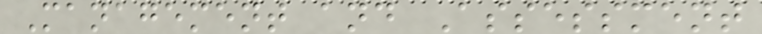Management and Assessment
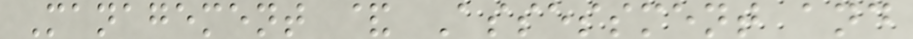Management & Assessment and
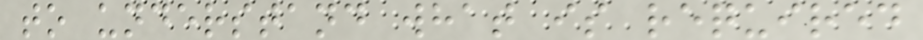to understand what is required
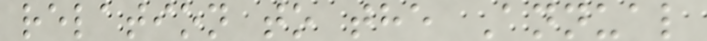relation to the Annual
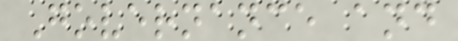Governance and
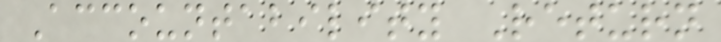Accountability Return
